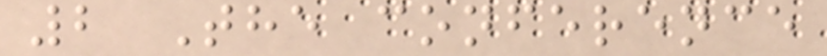2 The conference
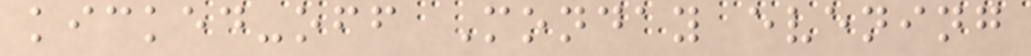kicked-off Monday evening
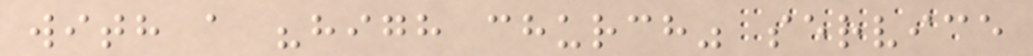with a "high church" service
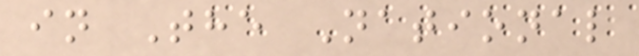in The National
